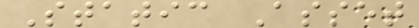Static Asset
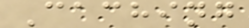Caching
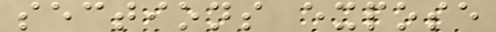sections expose
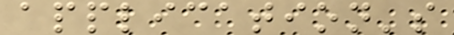application's
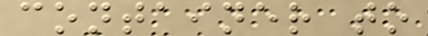container to
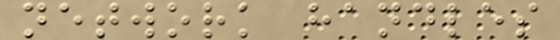network handles
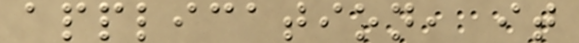application, it
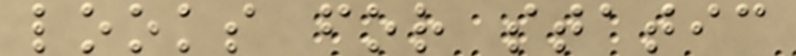looks for static
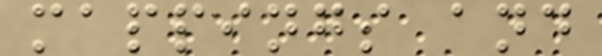mappings and
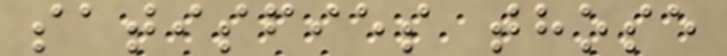satisfies those
